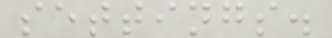settings.
